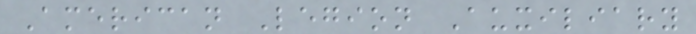American Legion Auxiliary
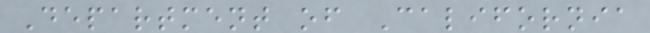Department of California
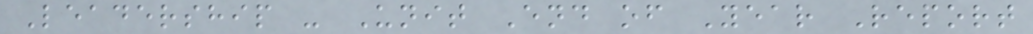Leadership - Unit End of Year Report
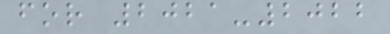for 2021-2022
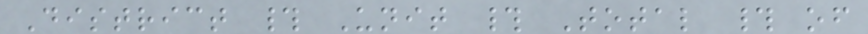District # Unit # Total # of
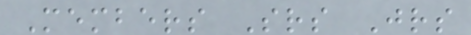Members Srs Jrs
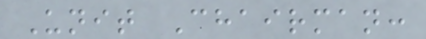Unit Chairman:
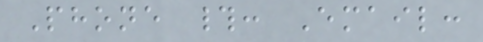Phone #: Email:
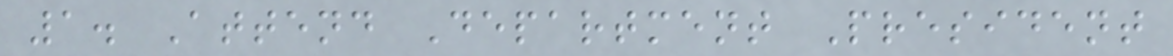1. Attend Department President
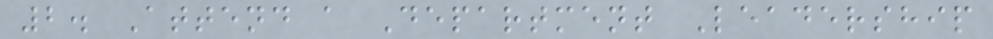2. Attend a Department Leadership
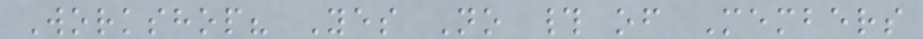Workshop? Yes No # of Members
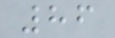86
